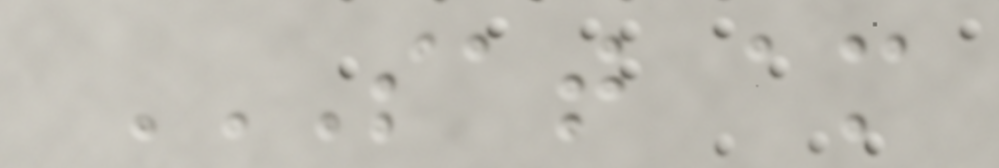SAT AM
